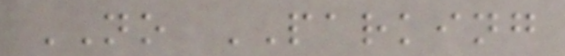NO PARKING
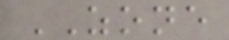ZONE
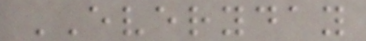EVERYDAY
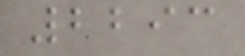2293
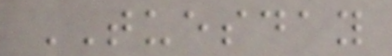TUESDAY
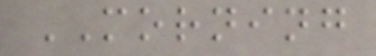MORNING
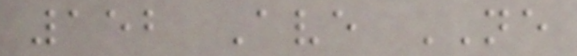152 Ave NE
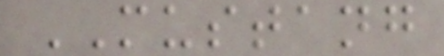MUSTANG
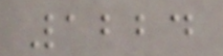1224
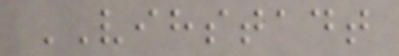VIHSTADT
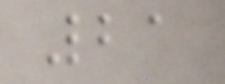21
